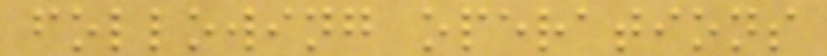following operations
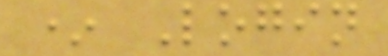* Login
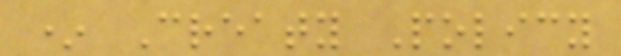* Creaty Policy
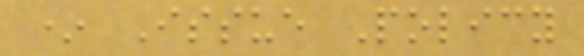* Issue Policy
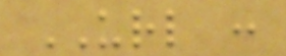URL :
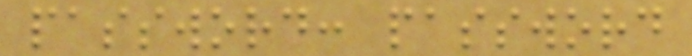password: password
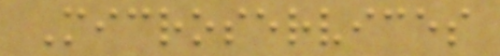Microservices
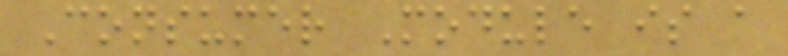Consumer Module is a
